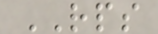RPS
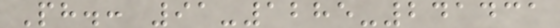Ph.: 91-1285-241431
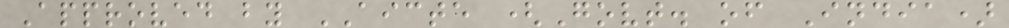Approved by AICTE (Govt. of India)
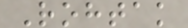Rohtak
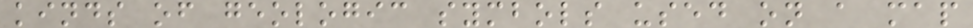kinds of geologic symbols used on a map
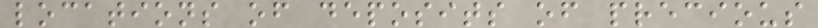locations of deposits of precious
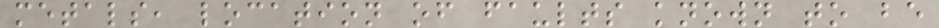metals, location of faults known to be
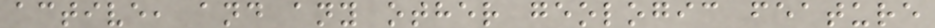active, and any other geologic feature
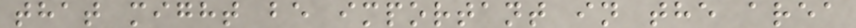that might be important in the area
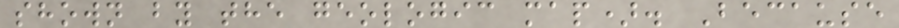shown by the geologic map). Because
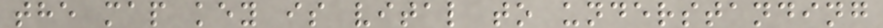the map key is vital to understanding
